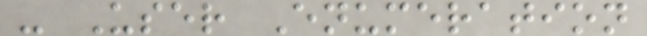- User Enumeration
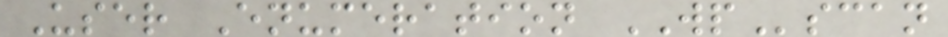User Enumeration WPscan
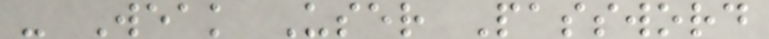- Weak User Password
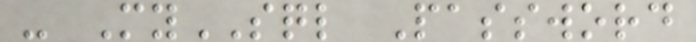- MySQL Password
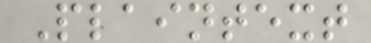Plaintext
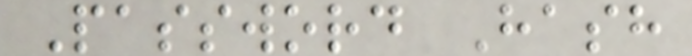Password Hash
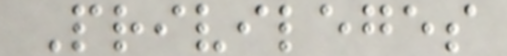Privileges
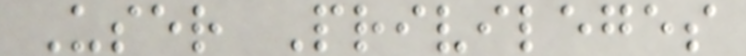User Privileges
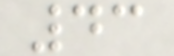43
